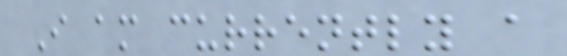I am currently a
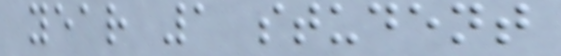year 1 student
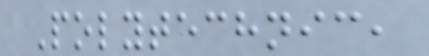Polytechnic,
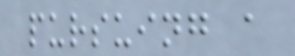pursuing a
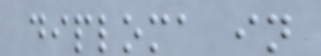diploma in
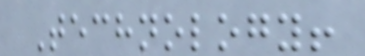Technology!
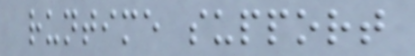runtime support
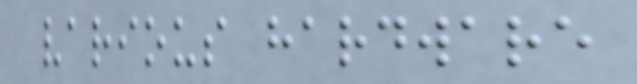various hardware
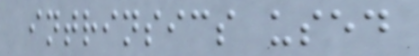intrinsics used
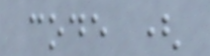code (
